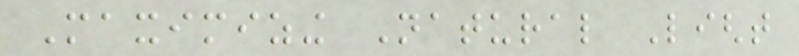Maximizing Natural Light
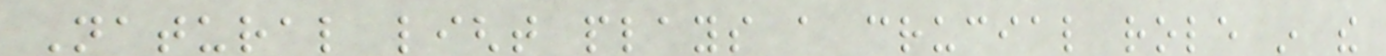Natural light plays a crucial role in the
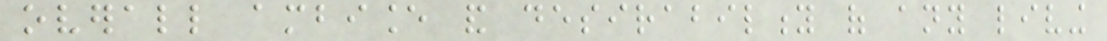overall ambiance and desirability of any living
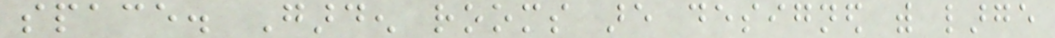space. Garden rooms are designed with large
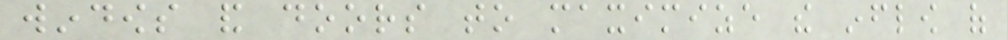windows and doors to maximize the inflow of
